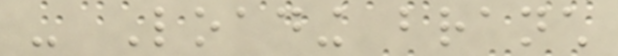- Loading branch
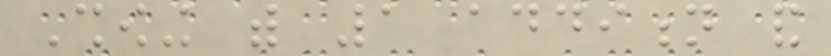Showing with 1 addition and
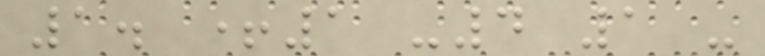1. +1 -4 1 -
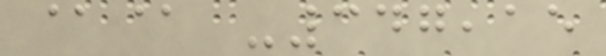@@ -347,15
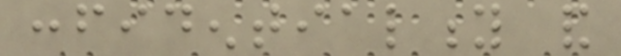confidentiality and
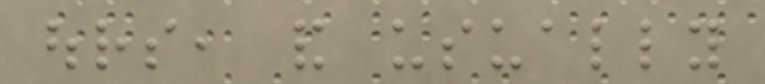ours, and usually
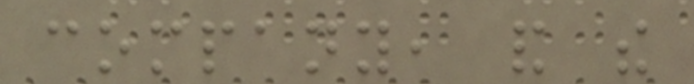company, and the
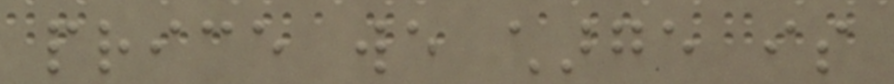price we charge is
